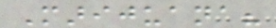Marijuana?
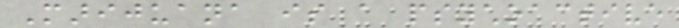Marijuana is a psychoactive
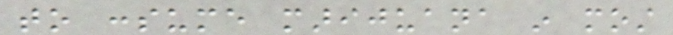to consume marijuana in most
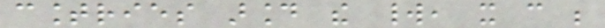countries around the world, it can be
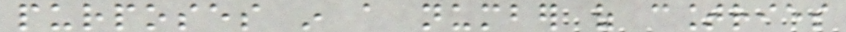purposes in a number of countries
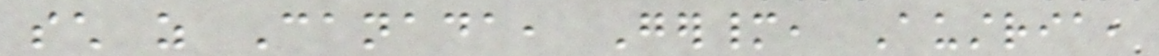such as Canada, Germany, Austria,
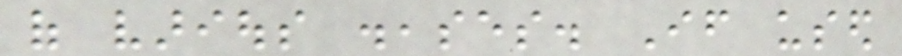of various diseases. If used
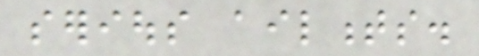serious ailments.
